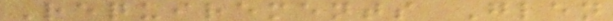Requirements Glen
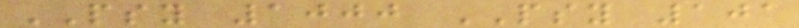PSY 1000 PSY 101
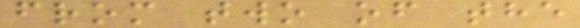from two of the
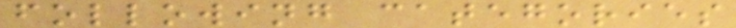following categories
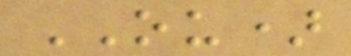OU)
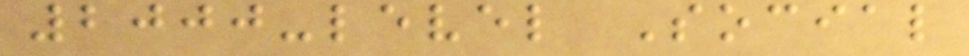2000-level Social
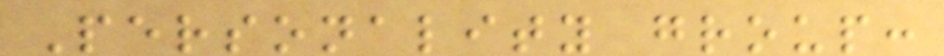Personality group:
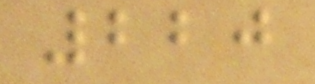220
